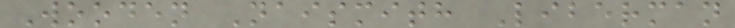Wooden Naismith Liberman
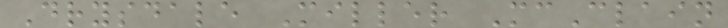Drysdale Miller McClain
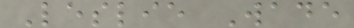Leslie Wade
